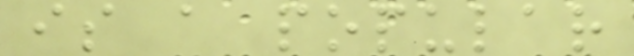is a popular
